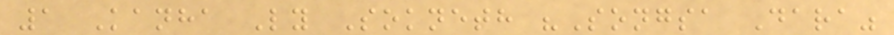1 Kanha Ly Sokneth "Songsa Dara"
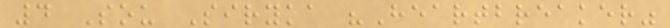4 Sou Siryka "Heartbreaker"
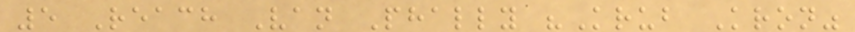5 Reach Van Phally "Krub Kron"
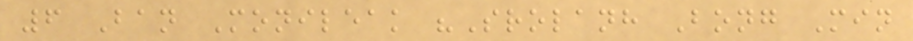6 Ban Monileak "Srolanh Bong Min
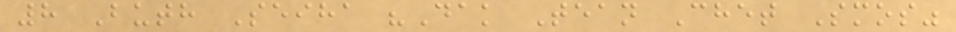8 Buth Seiha "Dak Tean Chet Smos"
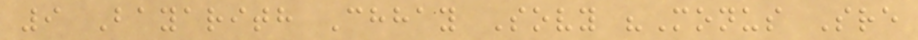9 Bayarith Chhay Sovy "Monus Sre
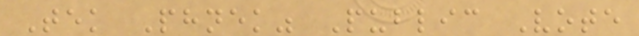Tek Phnek" Public Vote
